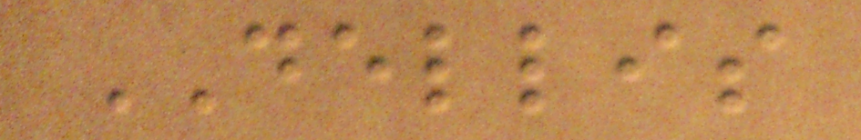DELLIS
